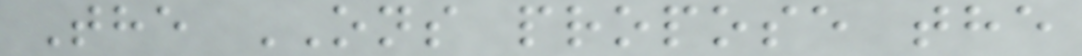The ONS propose the
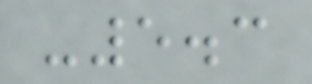-5.3
